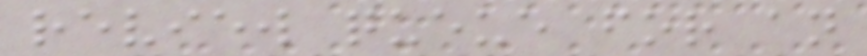review queue for an
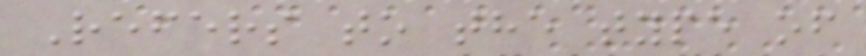Refers to the type of
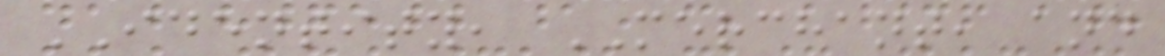IDENTITY, MERCHANT, and
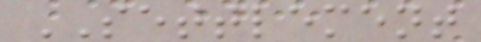SETTLEMENT
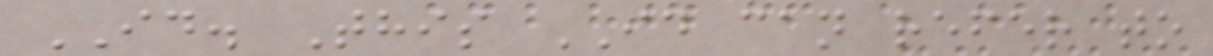ID. This ID can refer to
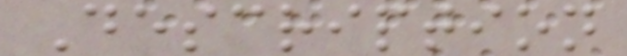Description
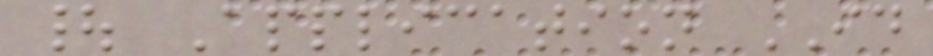| Application ID
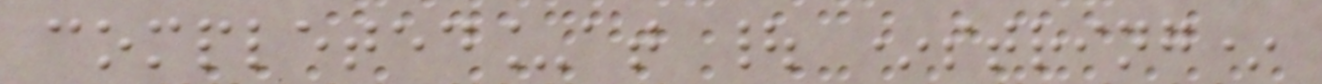completed_at | *string*
